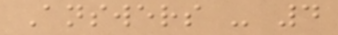Answers - 4
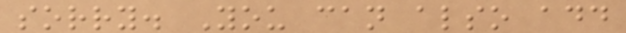sorry. You can also add
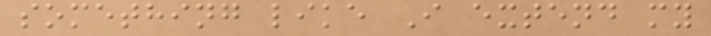something like I extend my
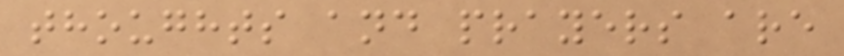thoughts and prayers are
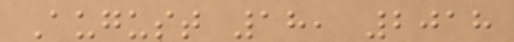August 18, 2018
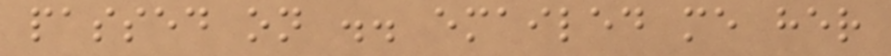passed on .. emailed me her
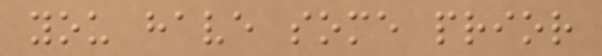you have some prior
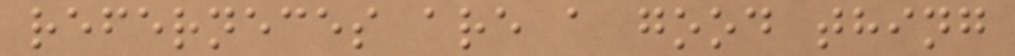referneces are a good thing
